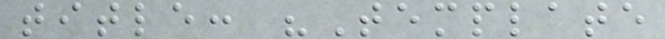title: "Template
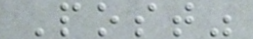Post"
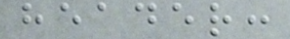header:
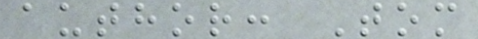author: Tom
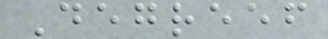Degreef
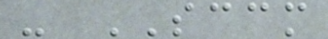- SCCM
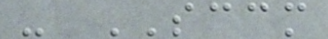- SCCM
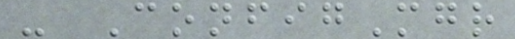- ConfigMgr
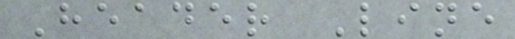Header Line
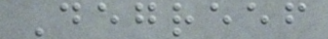Degreef
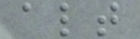alt
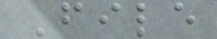File
